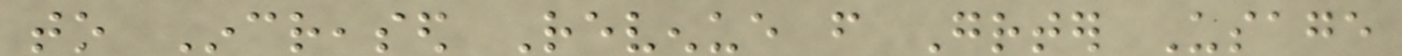to Increased Revenue from Greater Usage
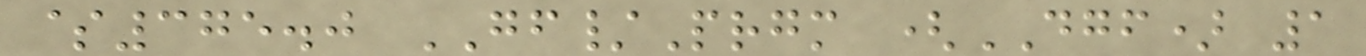$375.0 GF/Prgm (DGF) 1
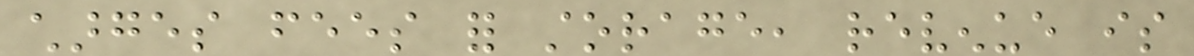charges fees for storage, revenue is
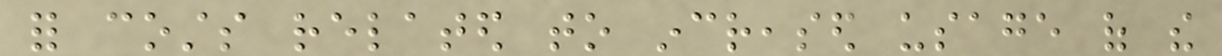for costs related to increased usage of the
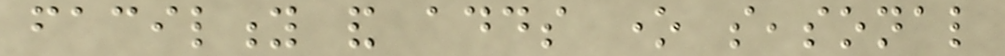facility and adds one seasonal
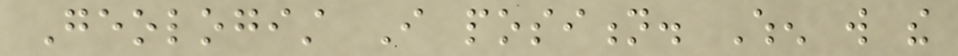Geologist I position. When will the
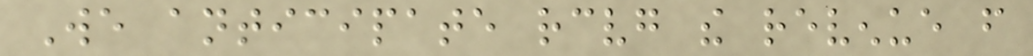We anticipate receiving the revenue from
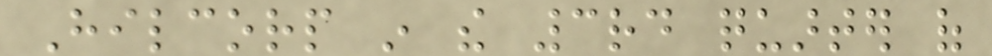Hilcorp in the 3rd quarter of
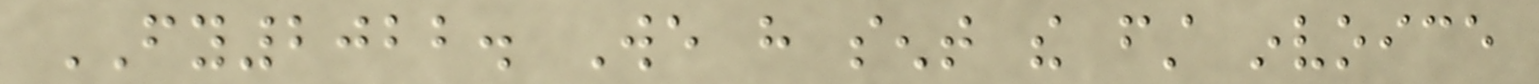FY2022. We have sent the first invoice
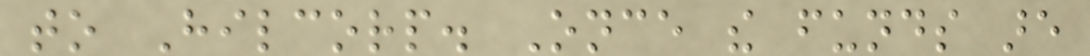to Hilcorp. Once the funds are
